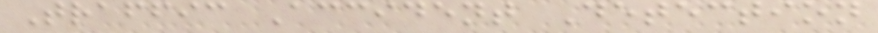Traffic Accident Detection
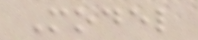Model
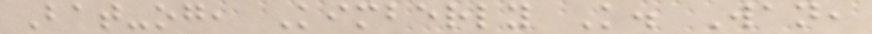Bat-og, Kimberly K. Wan,
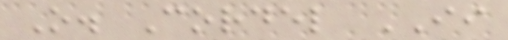O. Cordel II
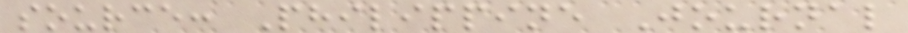source: Philippine Journal
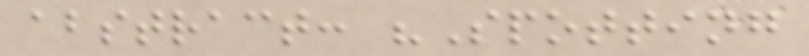abstract: "Spotting
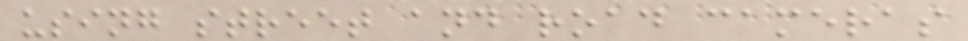using street and road cameras
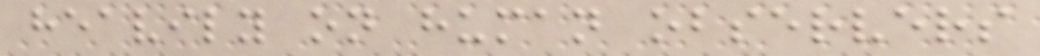heavily on human observers
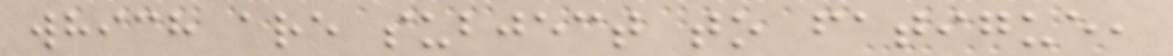which are subject to fatigue,
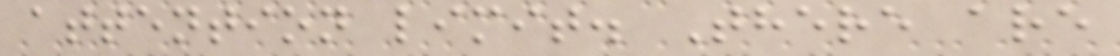attention limit. There are
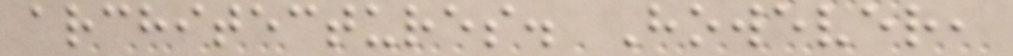architectures. However,
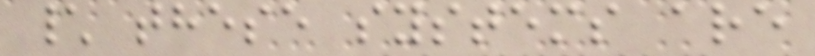\ these systems are
